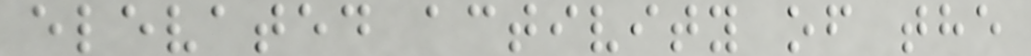elevated activity of the
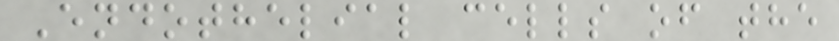Endothelial cells of the
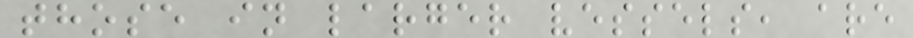those in larger vessels, are
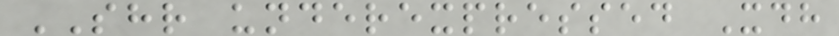SHR underexpressed Xdh
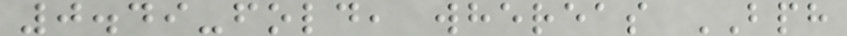0.49-fold, whereas BPH
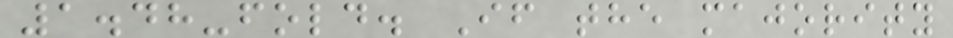1.48-fold. If the majority
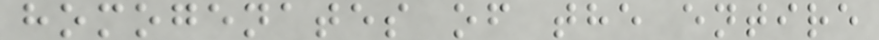homogenates of the entire
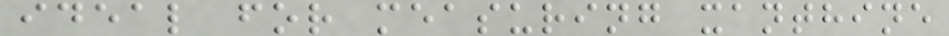ideal for measuring xanthine
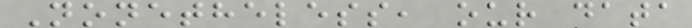Nonetheless, our data
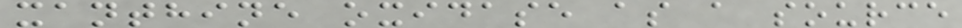xanthine oxidase as a source
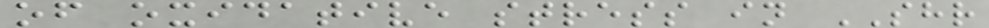of oxidative stress in SHR
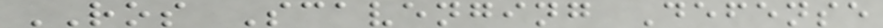ROS Scavenging Defense
